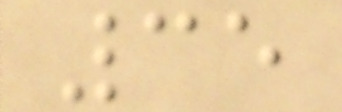35
